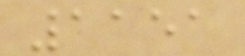1151
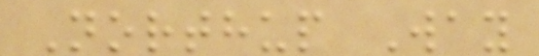Northup Way
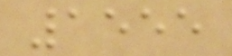1555
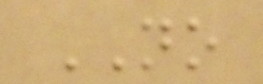NO
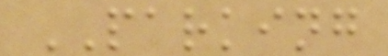PARKING
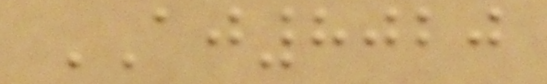AJ8020
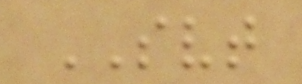SVT
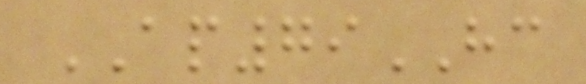AP79HC
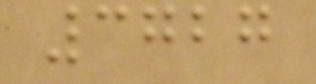3727
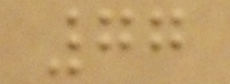77
